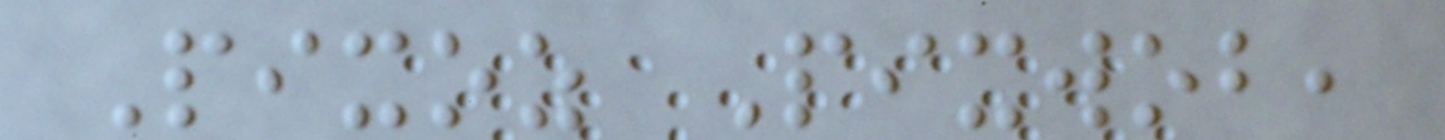Pixoz Pixwob,
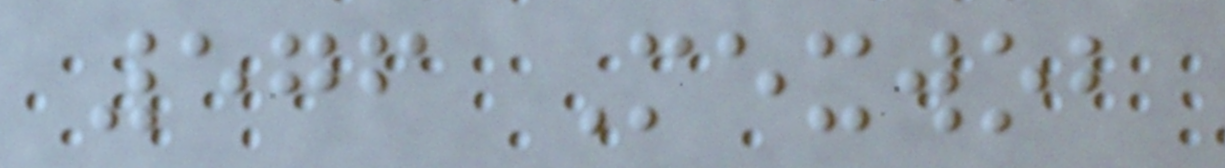576 Mexwob
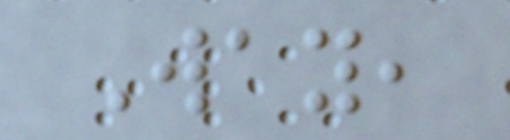Way,
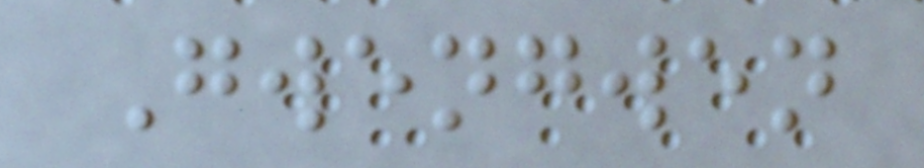Gwengwen
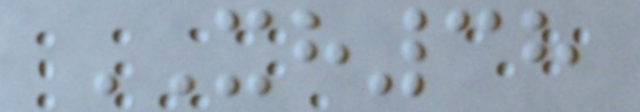XH38
